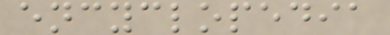encyclopedia
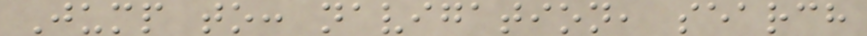Jump to: navigation, search
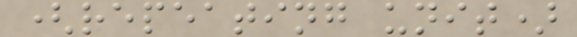(repeating unit)
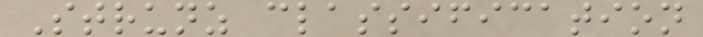Strunz classification
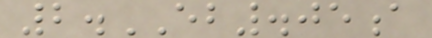2.EB.05a
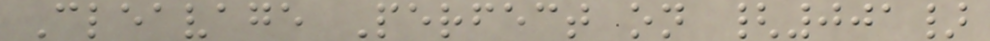Cleavage Perfect on {001}
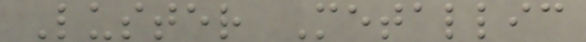Luster Metallic
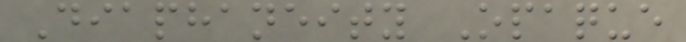Diaphaneity Opaque
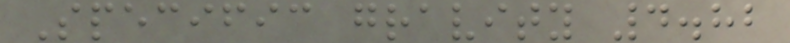Specific gravity 4.82
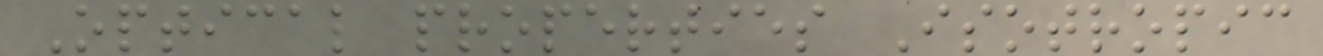Optical properties Isotropic
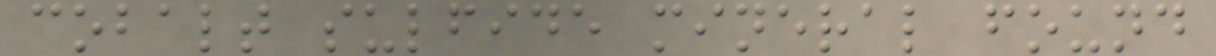cobalt sulfide mineral found
